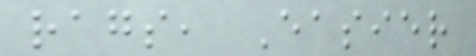rags, Easier
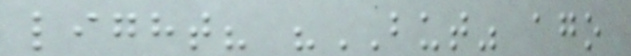light? "BUT" ago
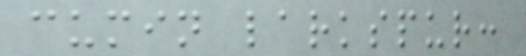cumin larkspur:
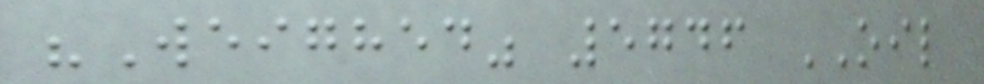"Weighed" 5746 OIL
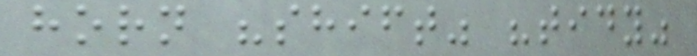horn "shift" "tidy"
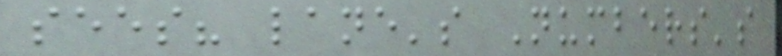sees? lane's Numbers's
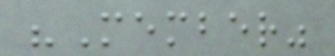"Member"
